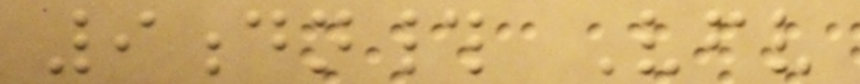9dn# Vfv
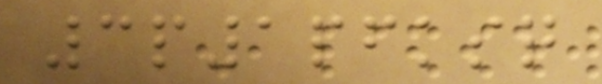3p1pfksq
